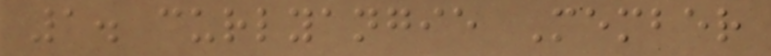1. curlyangie Member
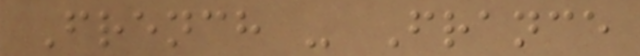French - France
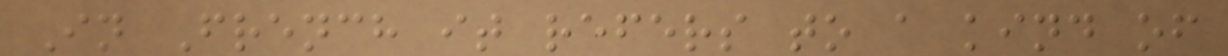In French it refers to a kind of
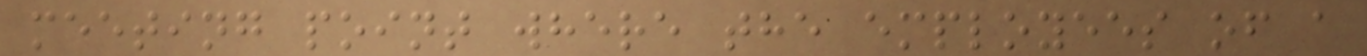meeting point where the employees of a
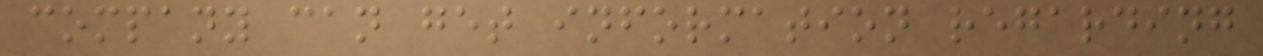company can get information regarding
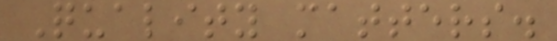Quality matters.
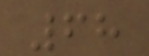68
